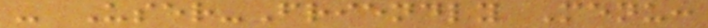- User-Friendly Menu:
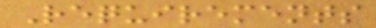Requirements
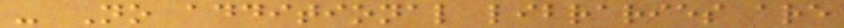- No additional libraries are
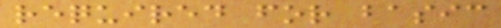required for basic
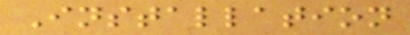Installation
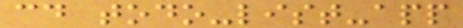cd todo-list-app
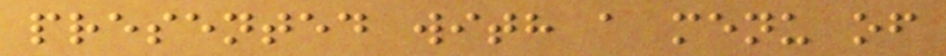presented with a menu of
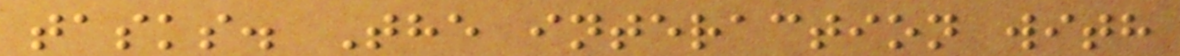tasks. The interaction with
